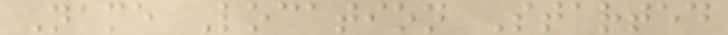Name Location Started
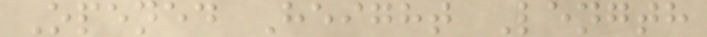Opened Height Length
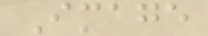Image
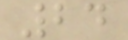24
